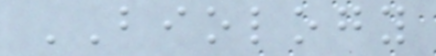BIOLOGY
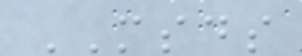MSDS
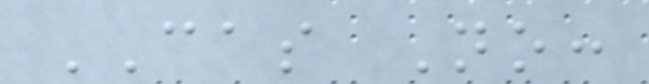CAS No:
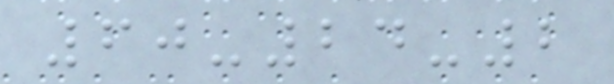60-24-2
